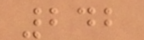242
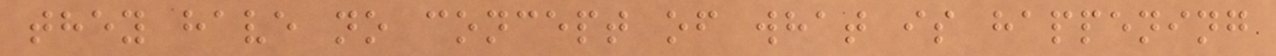they have no concept of what is happening
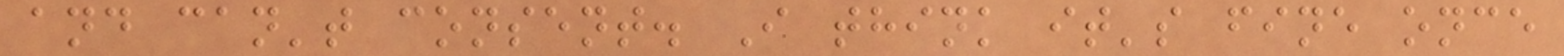and can't consent. I think it's fine once
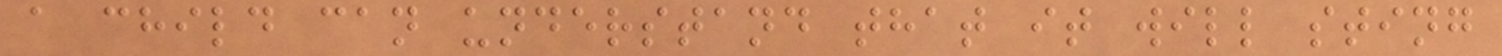a child can understand that it will sting
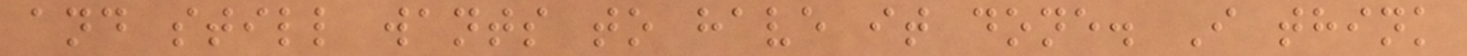and still wants to have it done. I think
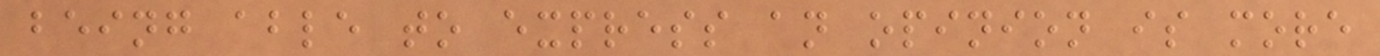being able to express an opinion is more
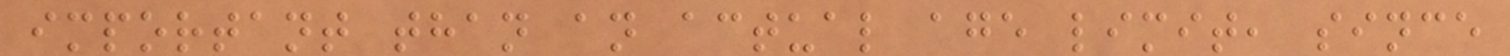important than an actual age limit, since
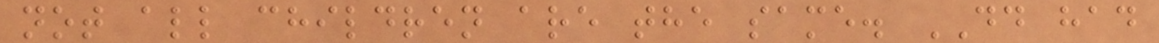not all children are the same. DD had
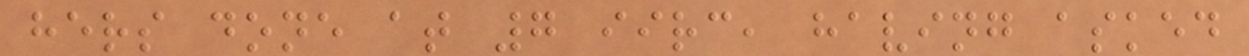hers done at 7 iirc, having asked
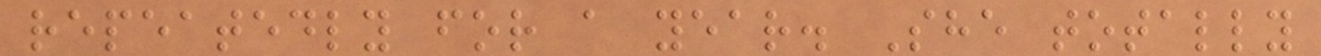repeatedly for a year. She totally
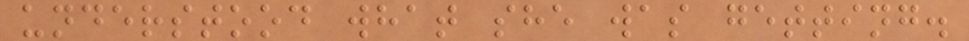understood what she was getting.
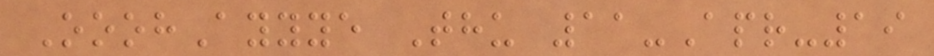OoohAyyye Thu 11-Apr-19
